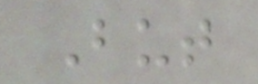But
